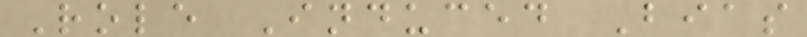Role Induced Bias
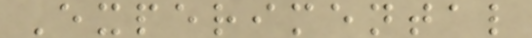Experimental
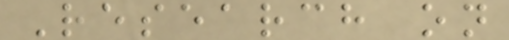Research on
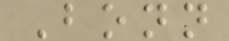Bonn
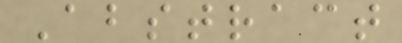Abstract
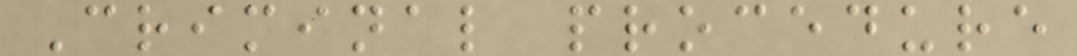Criminal procedure
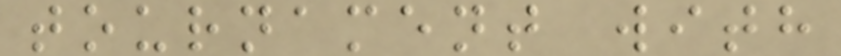tournament with
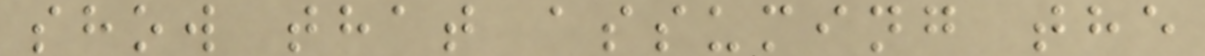show that assuming the
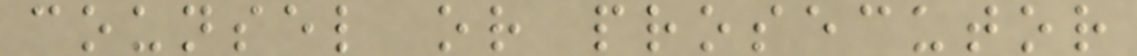counsel or prosecutor
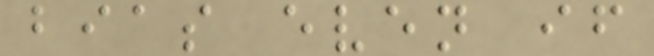bias even if
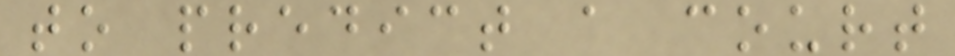to predict a court
